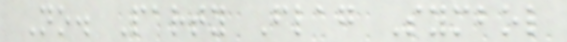No. Party Flag Symbol
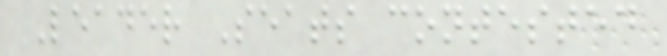Leader Seats contested
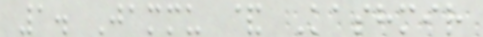1. Jammu & Kashmir
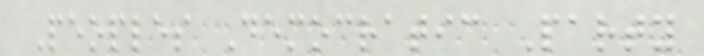Peoples Democratic Party
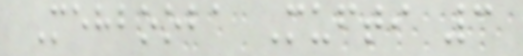Mehbooba Mufti 3
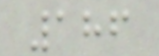186
